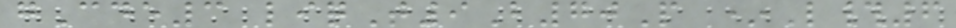gCde3 liqT9B70P *L#6
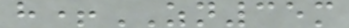h+ZN35m
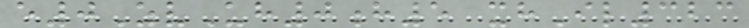e0ZvUh0h5 xhIl323
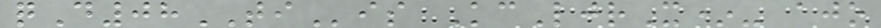qD08TIis KcLjrX*- ajo
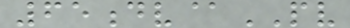65dv@PV
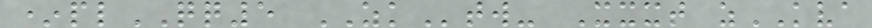*plQQ5 ZKtw- Xxxt zKVA
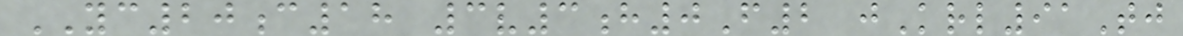YC20c18 3v3h0F2 jKrl91Tj
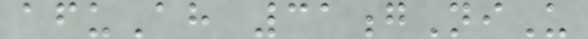afuAh 31gNiU
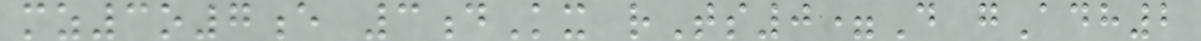mz3o7e 3dKx rTs0=D gAdh2
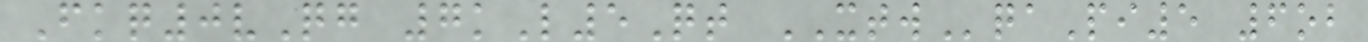Fkq0vQg 7kL5Qt XTWqaPi5 6ob
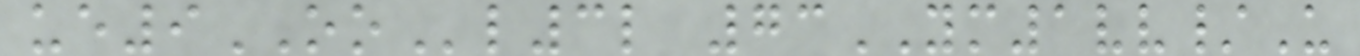ue9OOl3l 73YM1vv/U
